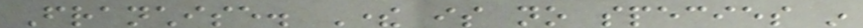Franchise. There is no species in
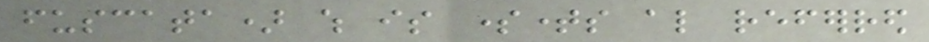fuscata) which is sometimes also referred
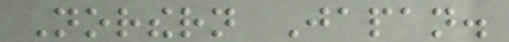Northern Japan.
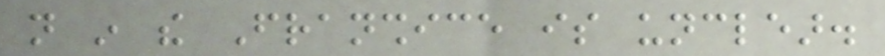not in the Franshice is unclear.
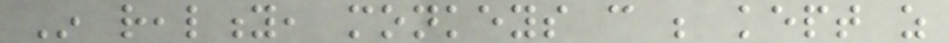In reality, monkeys can be kept as
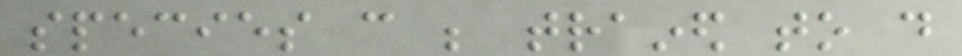species can be trained to do
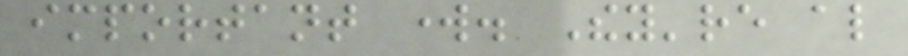important work. They're also
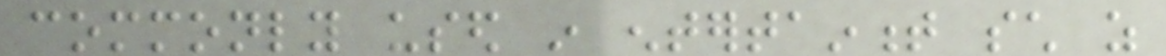commonly used in entertainment such as
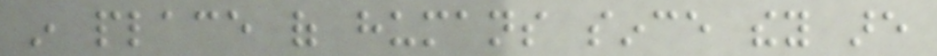in place of humans since they are
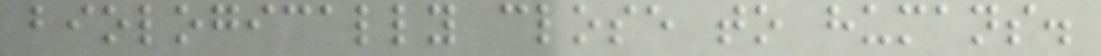biologically close to humans.
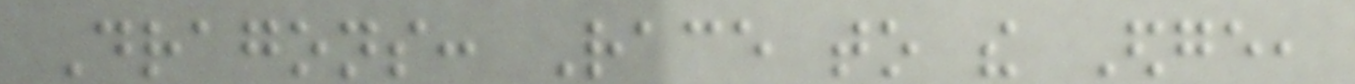Dragons: Race to the Edge,
